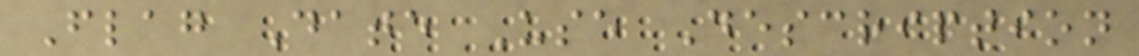Flag Date Use Description
